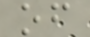of
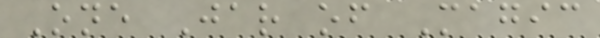One Jar of Magic
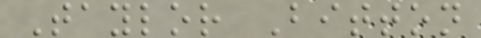Taylor Bitton
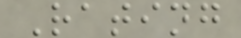Rating
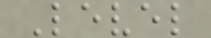Level
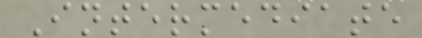Intermediate
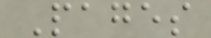Pages
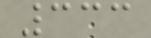333
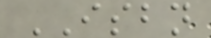ISBN
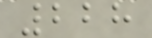228
